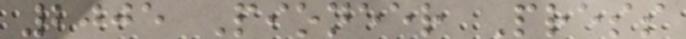2005 Pioneer Press
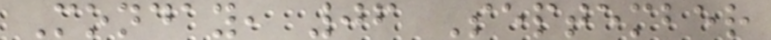Monday, 06 September
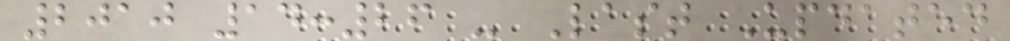2010 14:26 - Last Updated
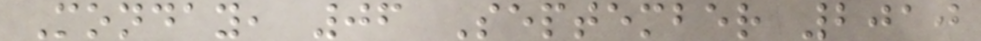Monday, 06 September 2010
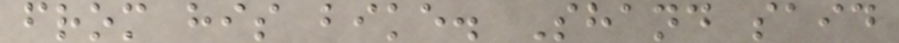from his bike. Shand said
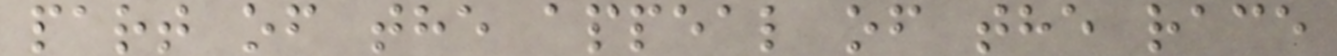part of the appeal of the race
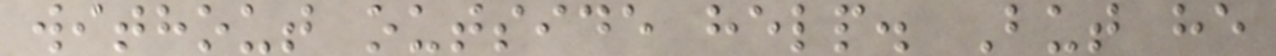without outside help. But he
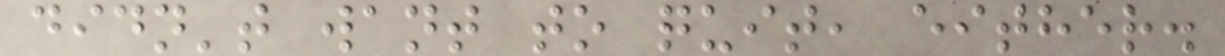didn't want to quit, either.
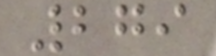279
